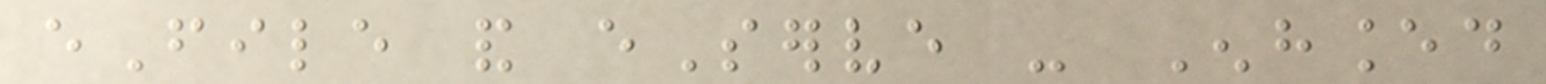eFile and eServe - Enhanced
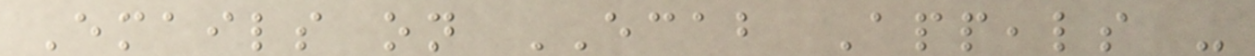Emails on ECAB Appeals -
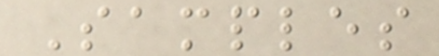Samples
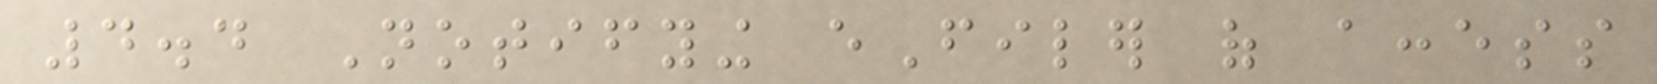4.4 Notifying eFiler of access
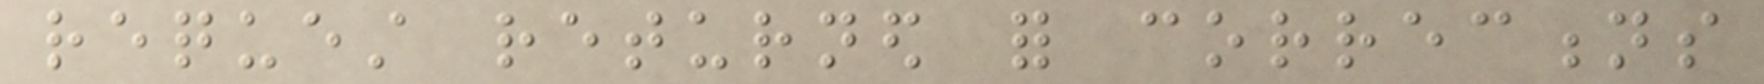request returned for corrections
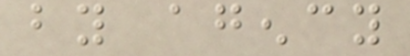by agency
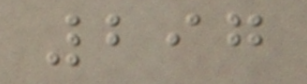297
